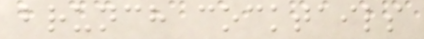brunch cocktails
